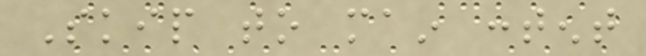Skip to main content
